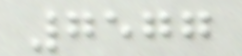7577
